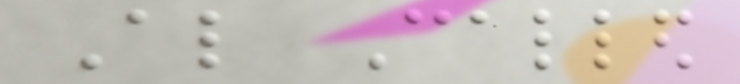Also Called
